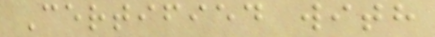Certified with
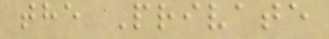the Private
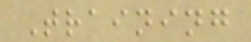Training
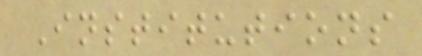Institutions
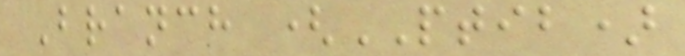Branch (PTIB)
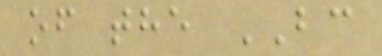of the BC
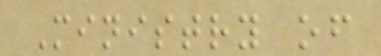Ministry of
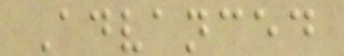Advanced
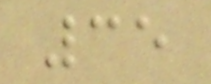35
